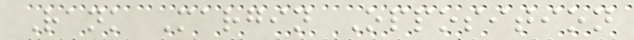Rank Margin Opposition
